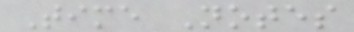Time Notes
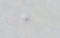,
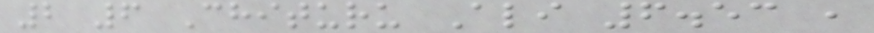2 6 Chituru Ali 6.53 ,
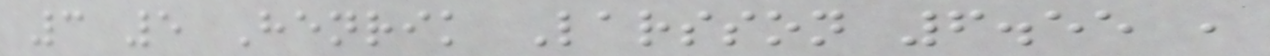3 5 Henrik Larsson 6.55 ,
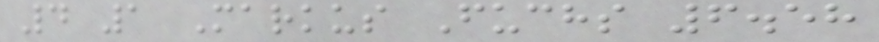4 1 Markus Fuchs 6.58
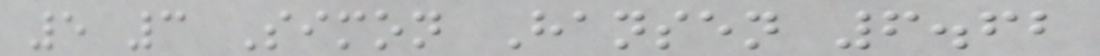5 3 Simon Hansen 6.62
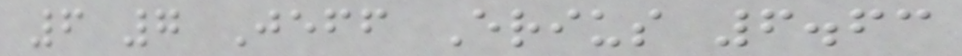6 7 Jeff Erius 6.63
